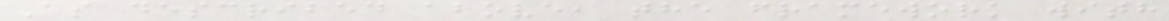As described above, the framework with
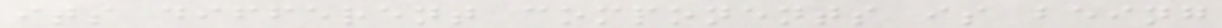its different components is being
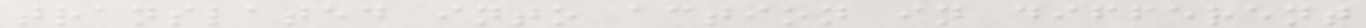translated into action in different
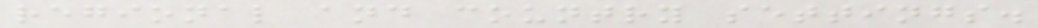regional and country settings.
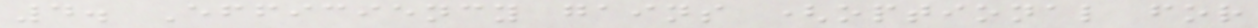4. Efficiency gains (optional for
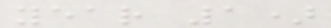year 1)
